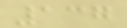137
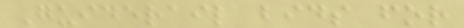Guiderail bids for
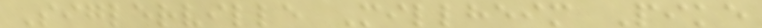Siglerville Millheim Pike
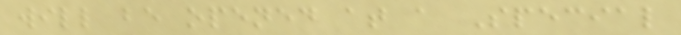will be opened at a Special
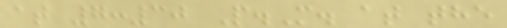at 7:30 P.M. at the
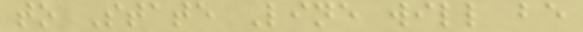to State Line will be
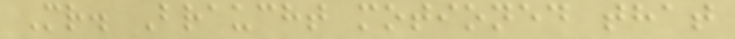Mr. Braucht motioned that
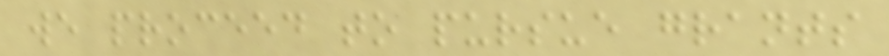we proceed to pursue grants
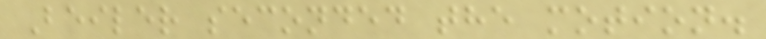Beiler seconded the motion.
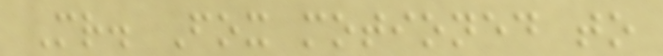Mr. Fox motioned to
